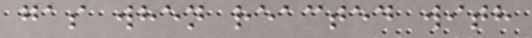gas when reacted with
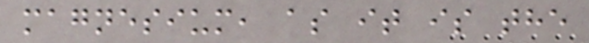magnesium, as it is the
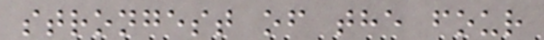strongest of the four
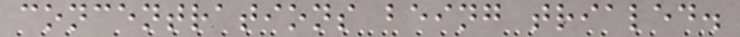concentrations being trialed.
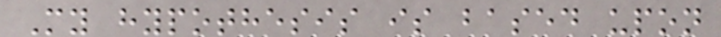My hypothesis is based upon
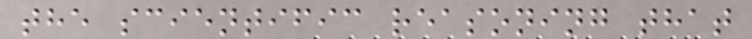the scientific reasoning that
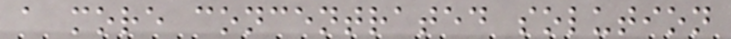a more concentrated solution
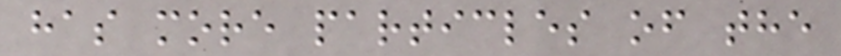has more particles of the
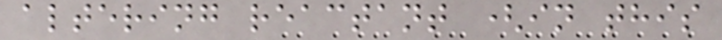altering reactant (in this
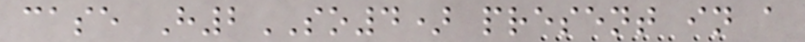case H2SO4) present in a
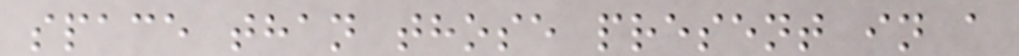space than those present in a
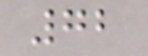72
